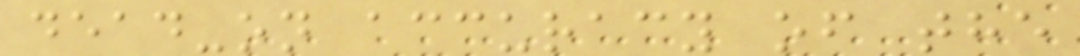dead-on accuracy of the
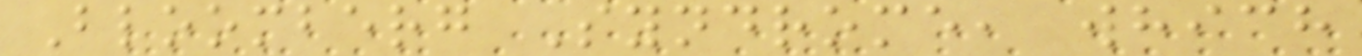Bloomberg Syndrome, which
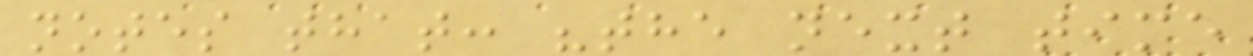notes that: "the next time
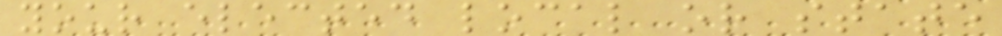your elected local or state
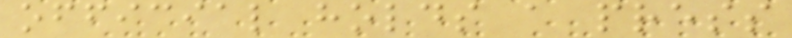official holds a press
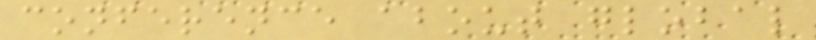conference about global
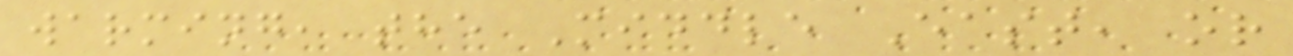warming, the Middle East, or
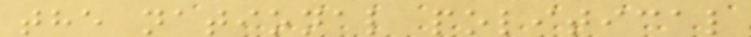the national political
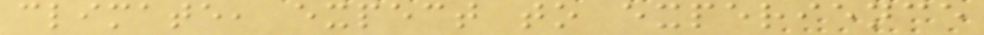climate, expect to experience
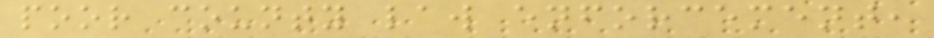poor county law enforcement,
